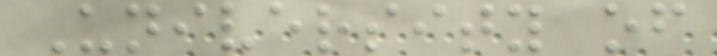University of
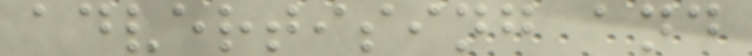advertising and
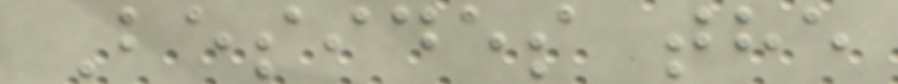Besides the
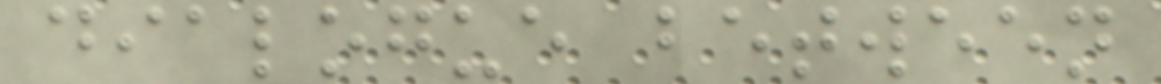dialogue between
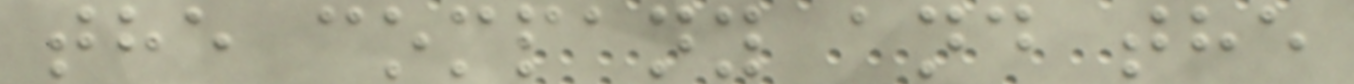the company and the
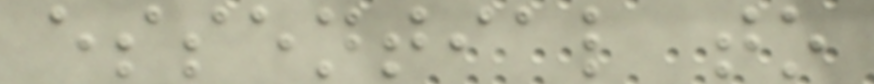essential to
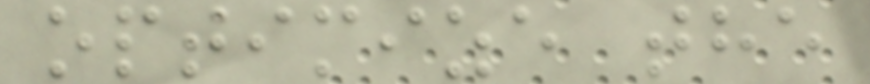optimize the
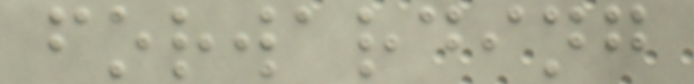forwarding
